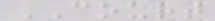COURT
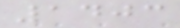1403
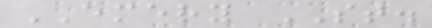EMERY ST.
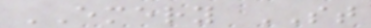EMERY ST
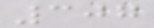307
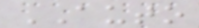AUTO
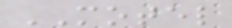MOTEL
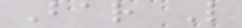Bar L
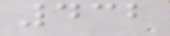432
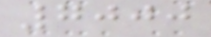7000
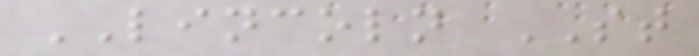LINCOLN ST
